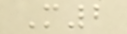M2
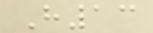H13
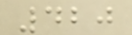420
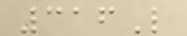316L
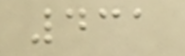431
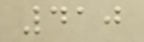410
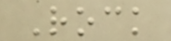Rock
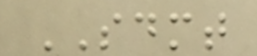SDMT
